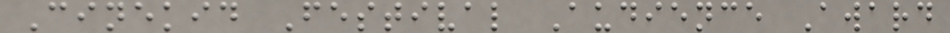Cinekid Festival Audience Award
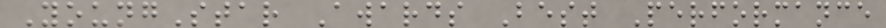YoungStar Awards Best Performance
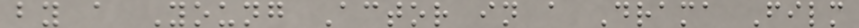by a Young Actor in a Drama Film
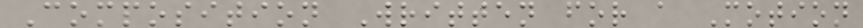Composition Written for a Motion
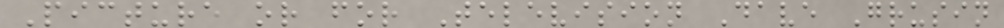Picture or for Television Dave Grusin
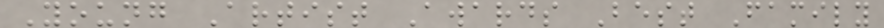Young Artist Awards Best Family
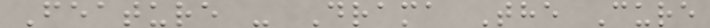Feature - Drama The Cure
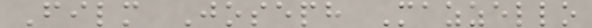Film Joseph Mazzello
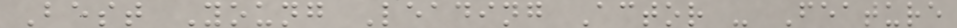Best Young Leading Actor - Feature
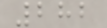282
